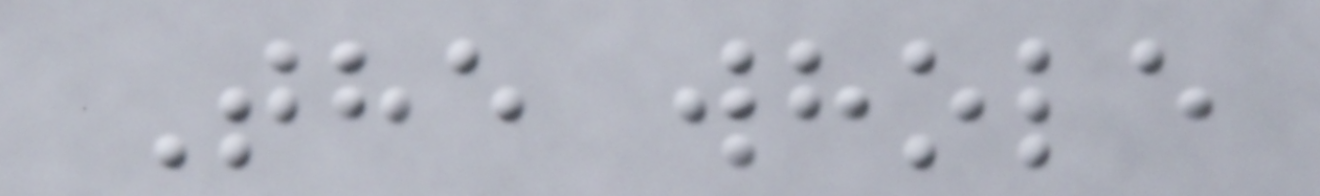The whole
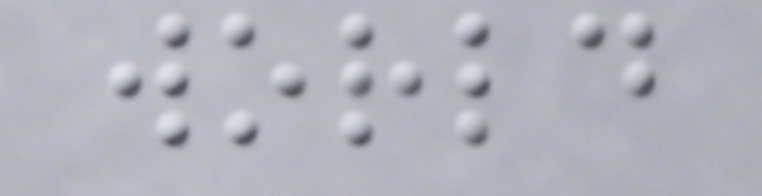world
